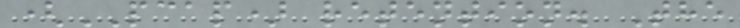(PCAP) retention. The
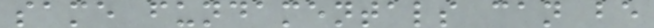same fundamentals can be
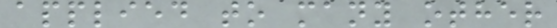applied to many other
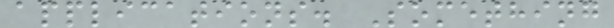applications. Something
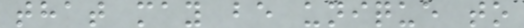that may be unique to
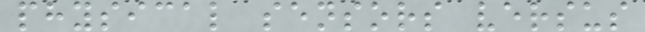physical sensors versus
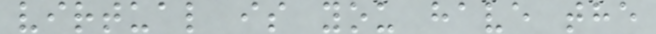virtual is you have the
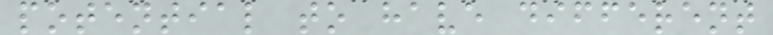potential to have different
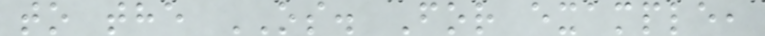to the OS. For example,
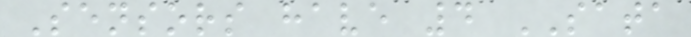Sensors have 4 SATA
